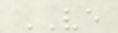VE
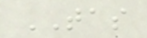TAS
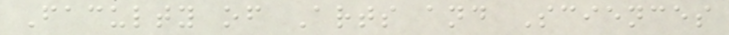Faculty of Arts and Sciences
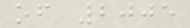of 2005
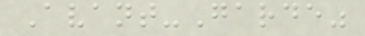Avant-Garde"
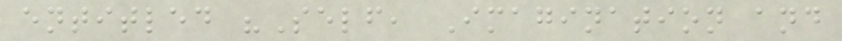entitled "Self, Imagination and
